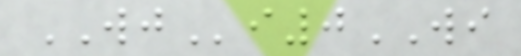WJi0WI
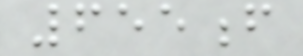655f
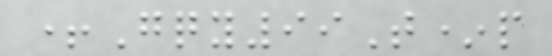+Gqy99T*p
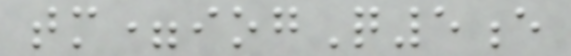tm=iogQ5e
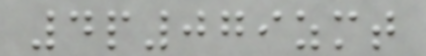4p079zmt
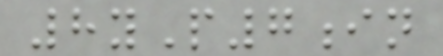8yP7in
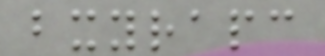bxyrapc
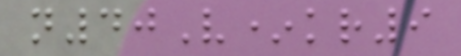n40V*kr9
